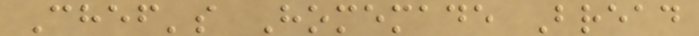Chef's Homemade Bread
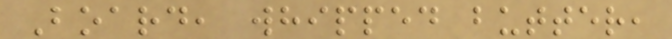Board, whipped butter,
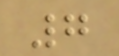7
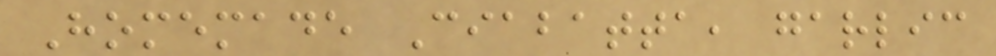Homemade Ciabatta, garlic
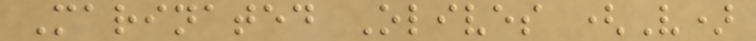Marinated Olives (V)
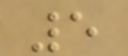5
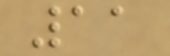11
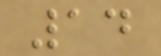14
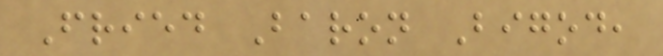Fried Baron Bigod,
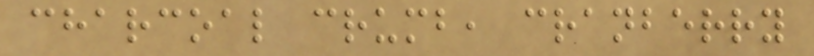charcoal crumb, cranberry
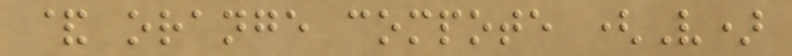& orange compote (V)
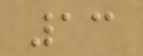13
